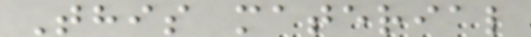This material
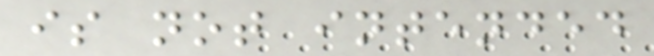is not intended
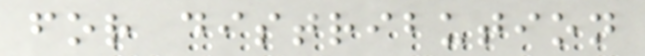for distribution
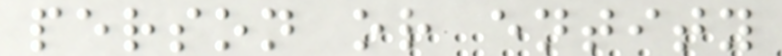person or entity
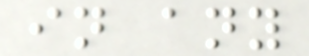in any
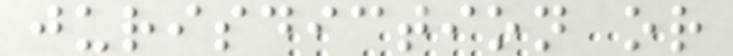jurisdiction or
